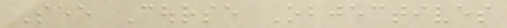See Course Objectives
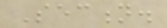Section.
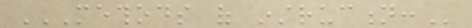METHODS OF INSTRUCTION:
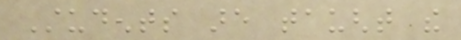Students are taught the
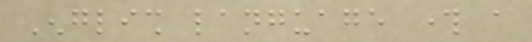English language through a
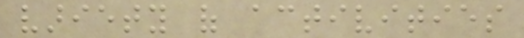variety of activities
